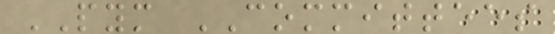PYM COMMITTEES
